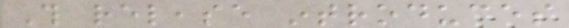This release introduces
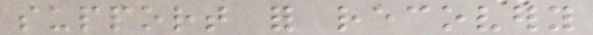support for recovery
